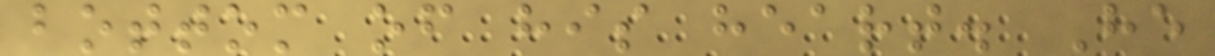bottom of his heart. He
